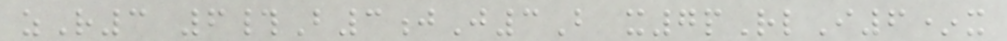zR3 6#B3jJ3B x7pRlI6*x
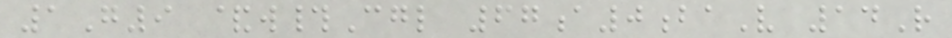1G9 &w#Cgl 67a0baV 14R
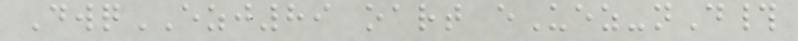DwqEZJ89 oart eUez-nD#
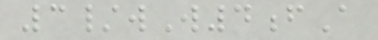3/wW4fA
